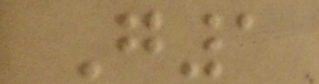G1
